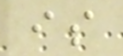is
